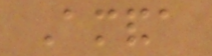Amanda
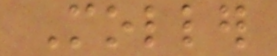Moller
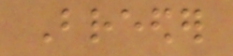Breeder
